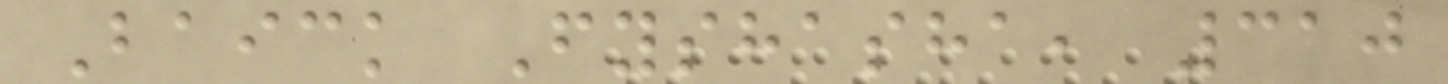Baick Fyshasha, 310
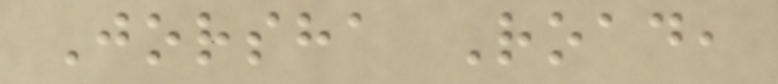Jorsha Road,
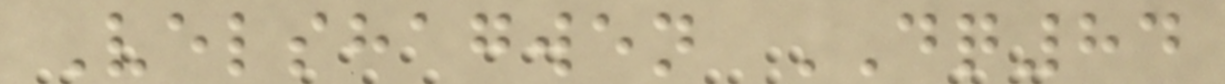Velshagwen DQ84
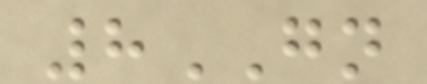8GN
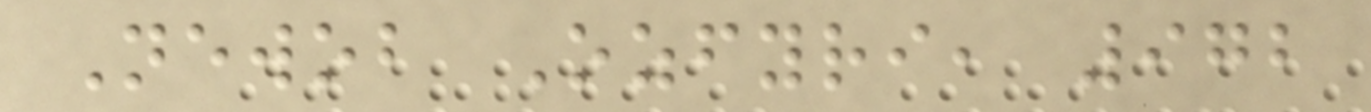Newob Ozfyri, 972
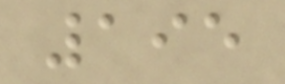195
